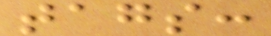tags:
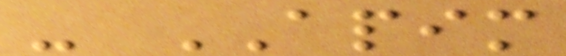- APIM
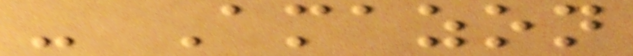- Amazon
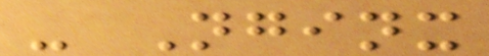- Nginx
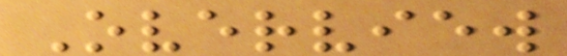Overview
